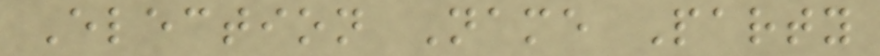Election Name Party
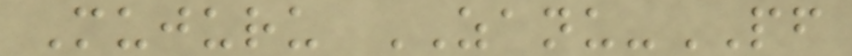Mujuru ZANU-PF
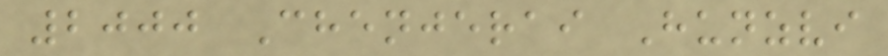2000 Chenjerai Hunzvi
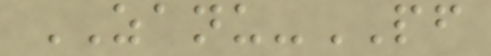ZANU-PF
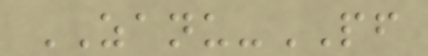ZANU-PF
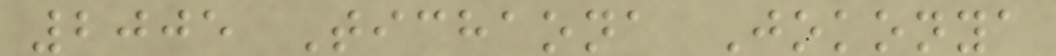2005 Tichaona Jokonya
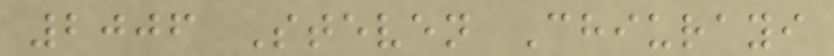2006 Steven Chiurayi
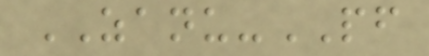ZANU-PF
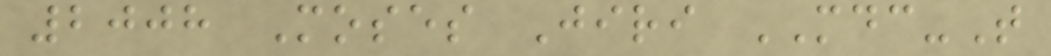2008 Moses Jiri MDC-T
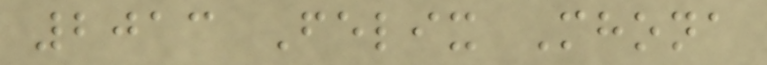2013 Felix Mhona
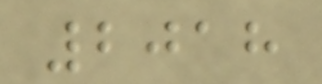2018
